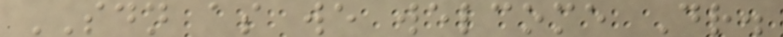SDN as we welcome Dr.
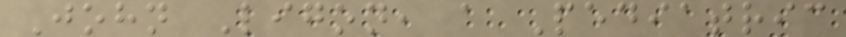John Ligon, a Pediatric
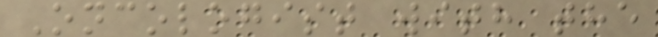Oncologist with the
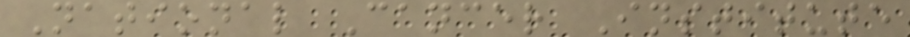National Cancer Institute
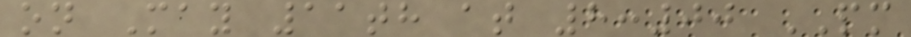on May 11th at 8:00 PM
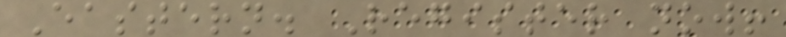Eastern. Register now!
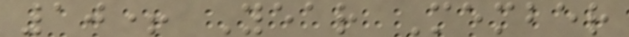10+ Year Member
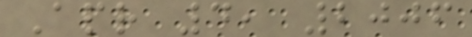Apr 4, 2006
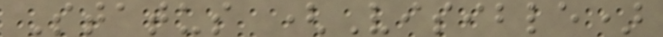Status (Visible)
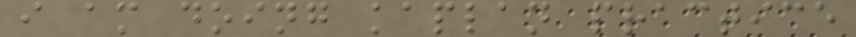i am doing kaplan practice
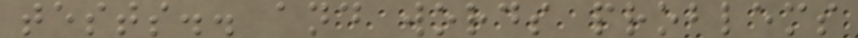tests.. and words problems
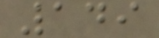149
